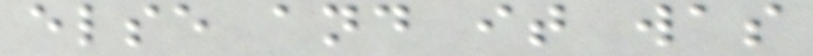else and it was
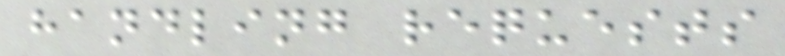handling requests
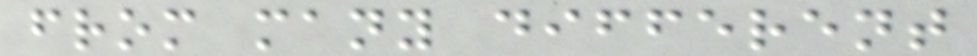from many different
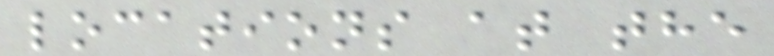locations at the
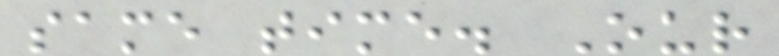same time. Our
